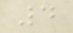4
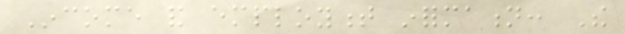Income and employment information: The
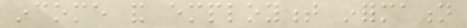income and employment information
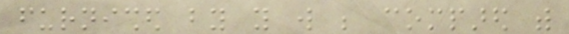furnished by you will be compared with
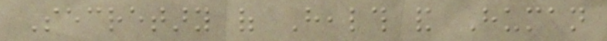Secretary of Health and Human
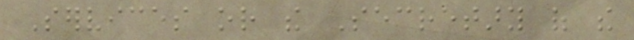Services or the Secretary of the
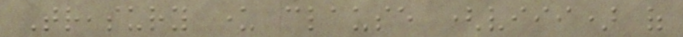Treasury under clause (viii) of
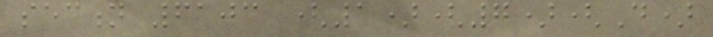section 6103 (1)(7)(D)
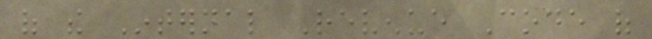of the Internal Revenue Code of
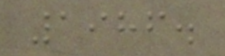1986.
